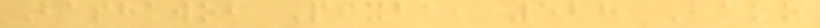Bashawob Pixba, 528 Bako
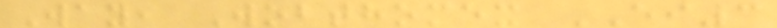Way, Wobthomex EI3
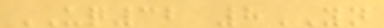UQ32 8YN
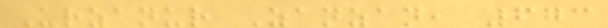Urzanur Zanzan, 673
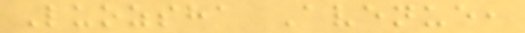Luozsha Avenue,
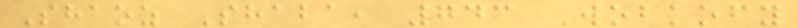Shaoz Shaba, 743 Wobkofy
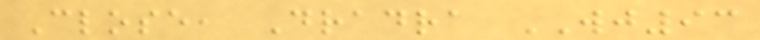Close, Dradra WJ93
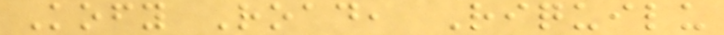Kofy Road, Riquilu
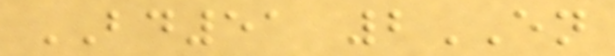BD51 2EN
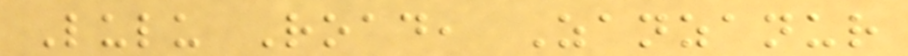Lulu Road, Zanzanur
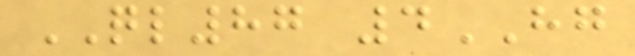QL87 4HG
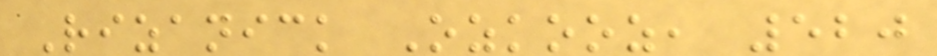Rizanick Ozkooz, 520
